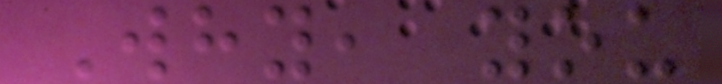Why, you
